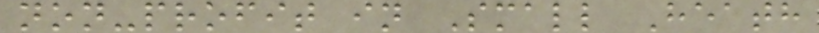non-profit in Small Heath
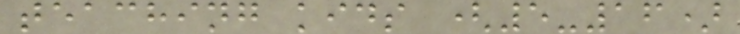teaching kids (5-16)
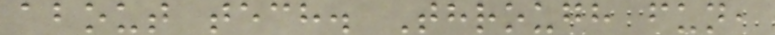about tech. Through fun,
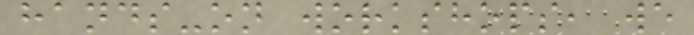hands-on workshops, we
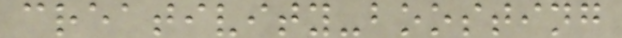creativity-boosting
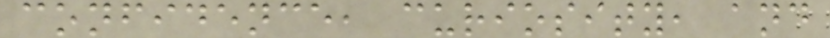confidence, curiosity, and
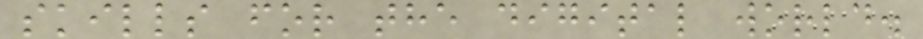skills for the digital world.
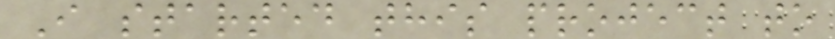I started this project to
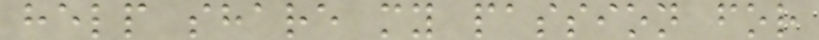help share my passion for
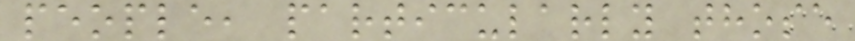people, particularly those
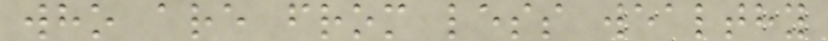who are from less wealthy
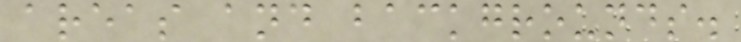areas and backgrounds.
